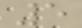5
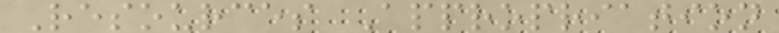Resources Appropriation
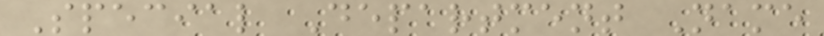Special Department Name
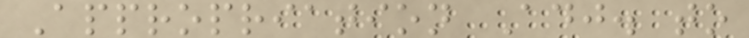Appropriation Adj. to
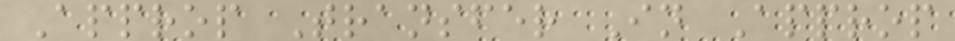Approp Transfer In Approp
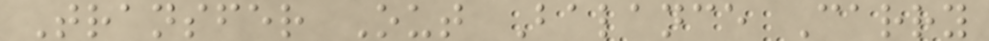Transfer Out Balance Carry
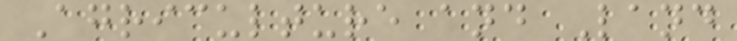Agriculture and Land
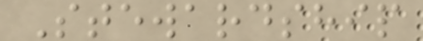Stewardship
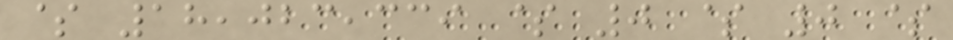$ 18,023,339 $ 0 $ 0 $
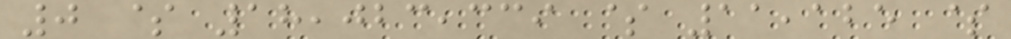0 $ 18,023,339 $ 11,125 $
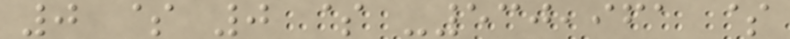0 $ 0 $ -530,961 $
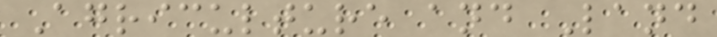Agriculture and Land
